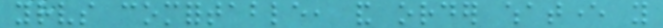yourselves comfortable, and order whatever you
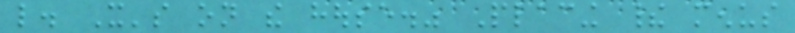like. It's on the house." Placing their menus
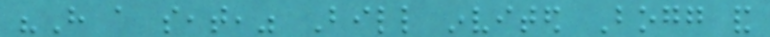"Have a seat," Bill invited Bogg and
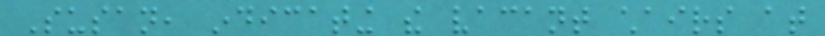Susan, indicating the vacant chairs at
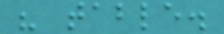his table.
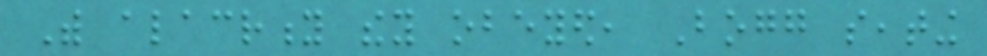With alacrity they obeyed, Bogg seating
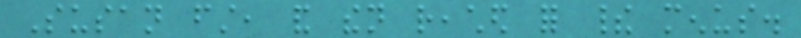Susan first, and then reached for their menus.
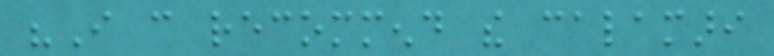"I can recommend the calamari
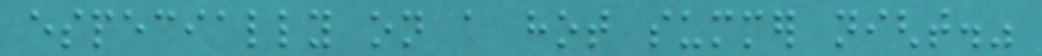especially on a hot summer night."
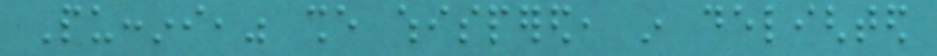Puccini," she whispered, in delighted
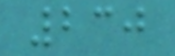230
